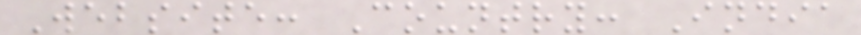Website: Country: India
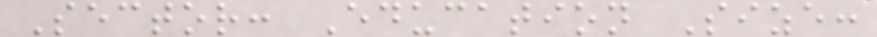Sector: Education Size:
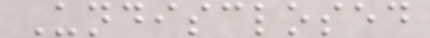Undisclosed
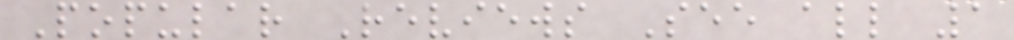Popular Reviews See all 1
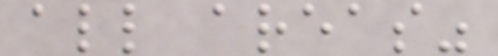all areas"
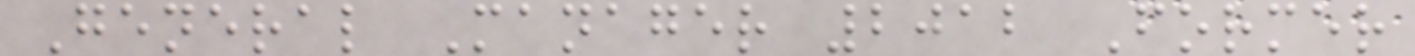General Manager 2012 Former
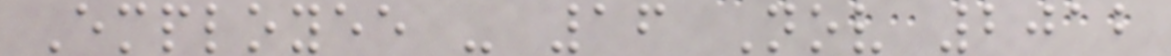Employee - 16 Nov 2012
